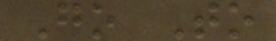Go To
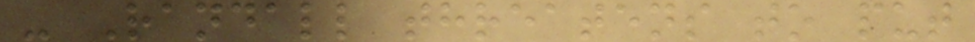- Randall threatens to put
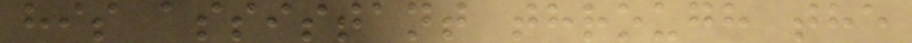his assistant through the
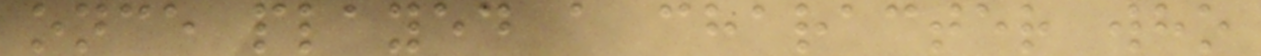once played a character who
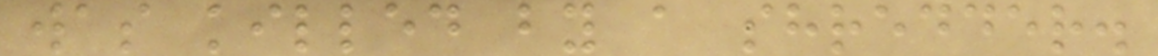was killed by a shredder.
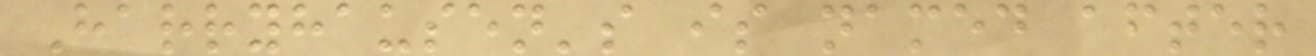Harryhausen's is named after
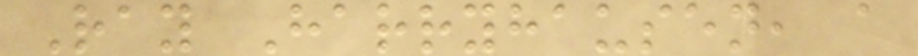Ray Harryhausen, a
